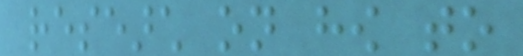research on how to
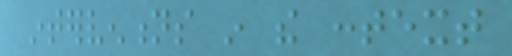interventions in the context
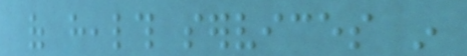of health services in
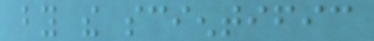by the scientific
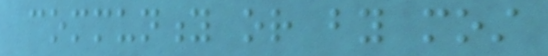community or by most
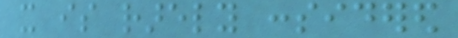it is rarely considered
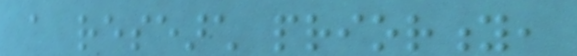a research priority,
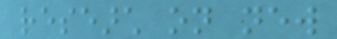research on new
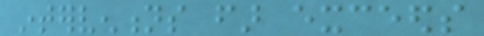interventions far exceeds
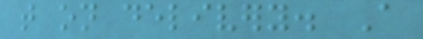that on delivery. A
